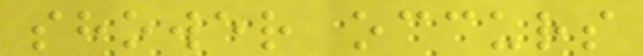shower occurs
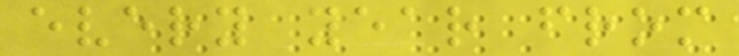every year from
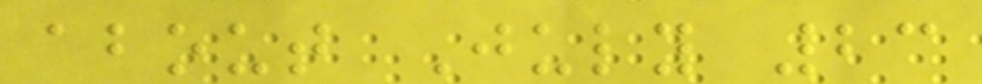about July 23
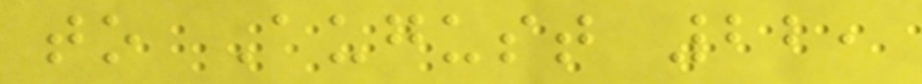to August 22,
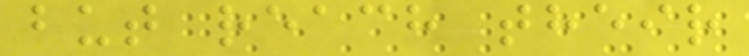but reach their
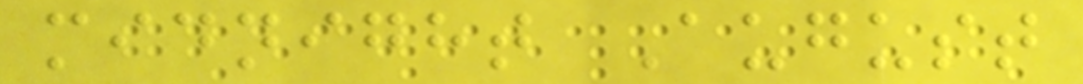midnight August
